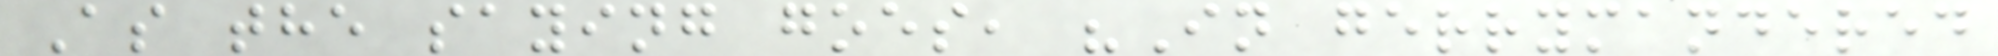As the saying goes, "In gerrymandered
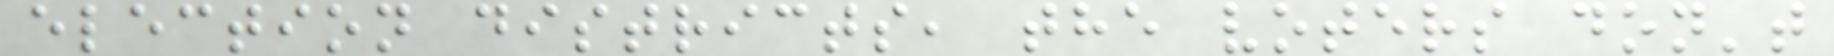election districts, the voters don't
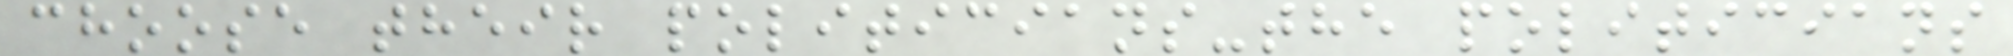choose their politicians-the politicians
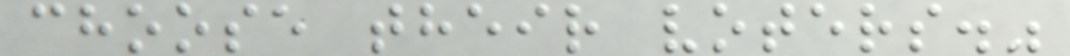choose their voters."
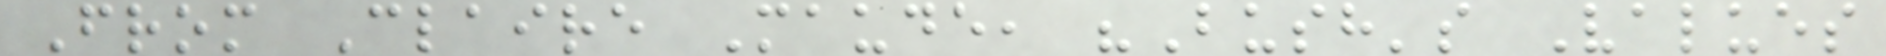From Claire Maude, "Bush's Values
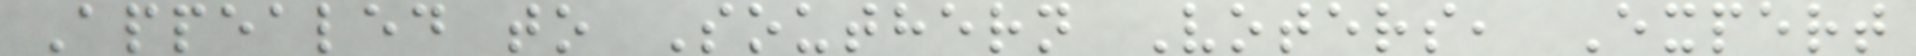Appealed to Southern Voters, Expert
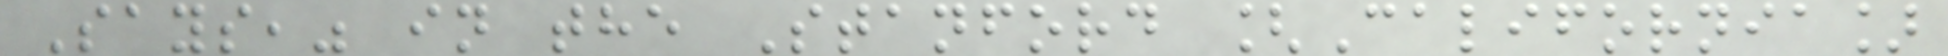Says," in the Stanford [California]
